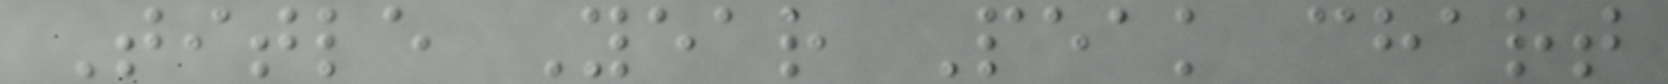Title Year Peak chart
